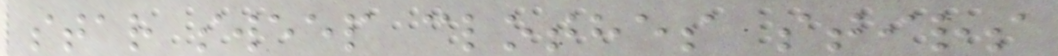star sweep clothes stirs
